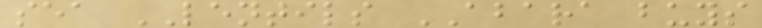sea LENTILS ABARA buys
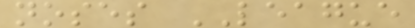noses LEAGUE
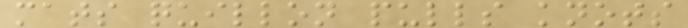mats quillon pulls knots
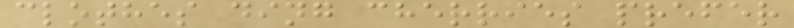clothes ding cherries prefer
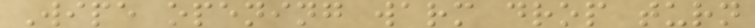Wipe opening warm drop turn
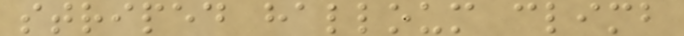striped halloum climb
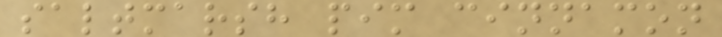saltmarsh pim cinnamon
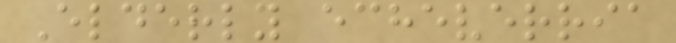Elderly echeverria
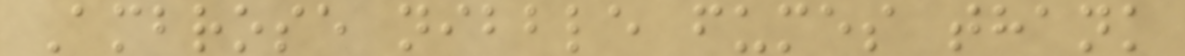Ambrose nibble fumes thank
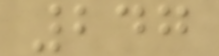247
